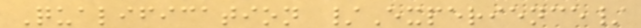Qualification /Experience/
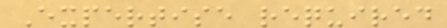Expertise required
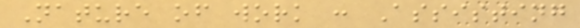Nature of work : Assisting
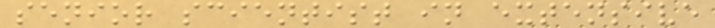senior scientist in extensive
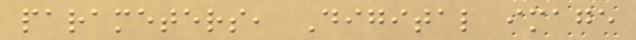parameters, Digital image
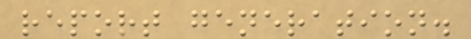report generation.
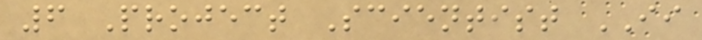6 Project Scientist II
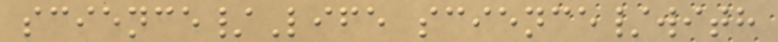science/Life science/with
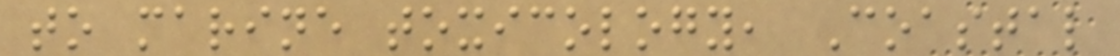to marine toxicology, Coastal
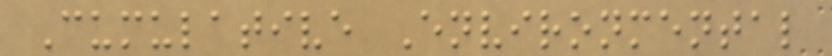Cumulative Environmental
